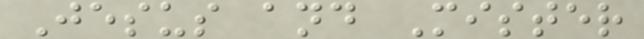Jesus and Mister
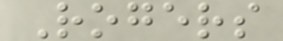Rogers
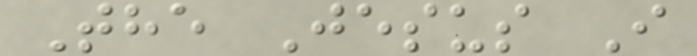The Jesus I
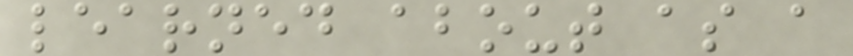learned about as a
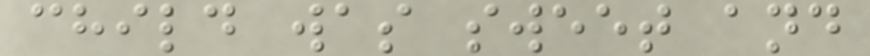child was sweet and
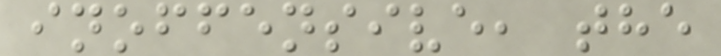inoffensive, the
